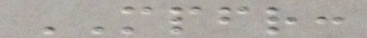MPFR:
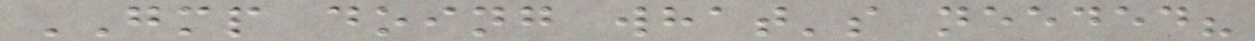GMP doing what's needed?
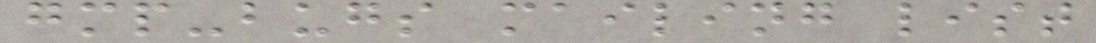gmp-bugs mailing list
